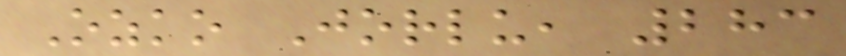Ozko Jorlu, 283
